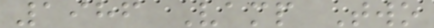1986 Vamp Two
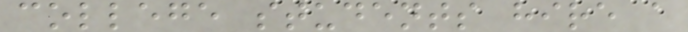college students hire a
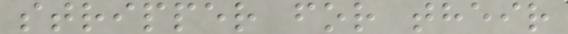stripper for their
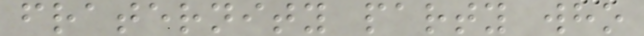fraternity party who
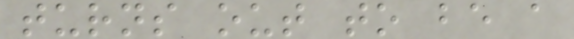turns out to be a
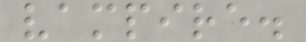vampire.
